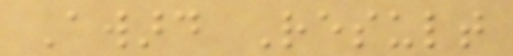Award Result
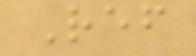Ref
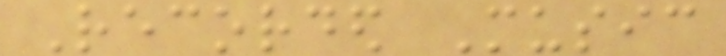Recorded Music
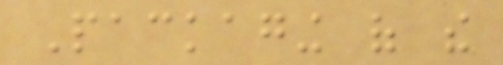Packaging of the
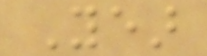Year
